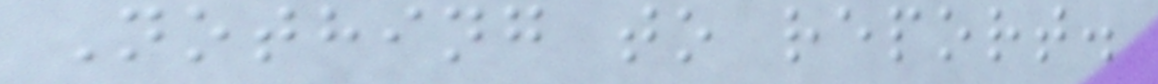Nothing to report.
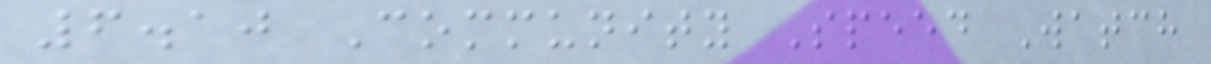6.10 Community Speed Watch
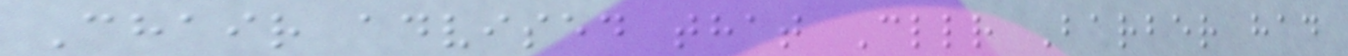Chair advised that Cllr Barber had
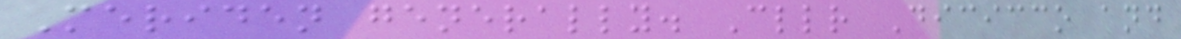Meriden generally. Cllr Dicicco and
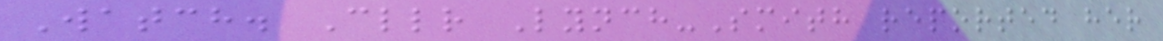Watch. Cllr Lynch-Smith reported her
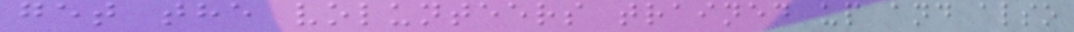get the volunteers trained up and also
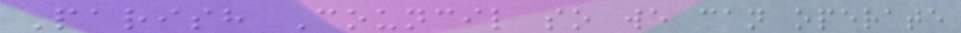Parish Council so we can operate
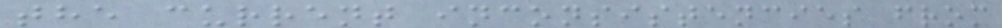the current inconsistencies from
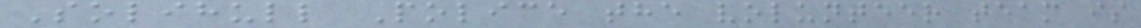Solihull Police the volunteer team is
